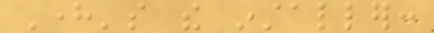Here's the installer:
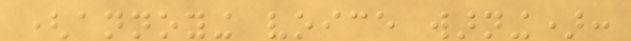(annoying voice warning):
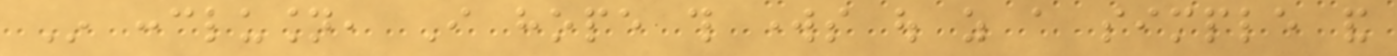In conclusion, I hope this works out as a simple and
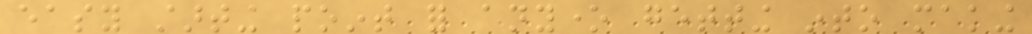easy starting point for anyone getting into making
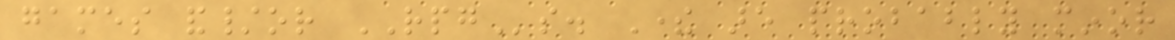games and/or RPGs. There are probably minor
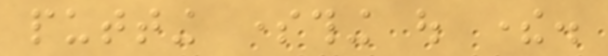putting something out there.
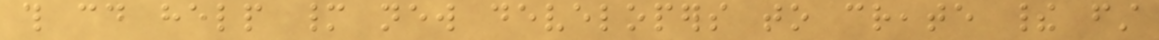this could help many new developers to create their first
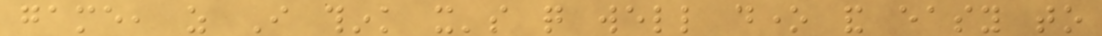game, as I think it's quite well done and easy to
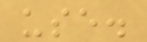use.
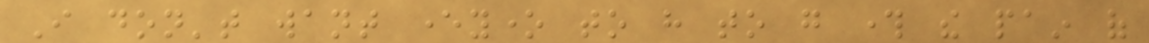I don't want everyone to have to go through the pain of
